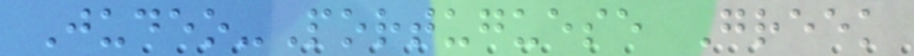Judeo-Portuguese Greek
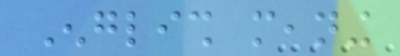English meaning
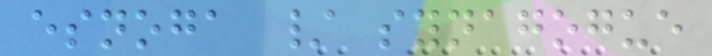esnoga / synagogue
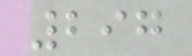297
